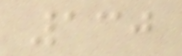130
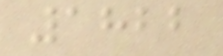1822
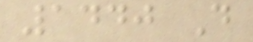1440 D
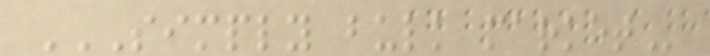SIMPLY BULK MARKET
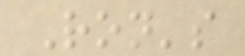Ron's
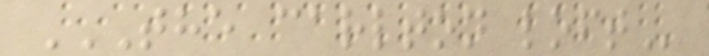THE CARLTON LOFT
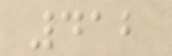412
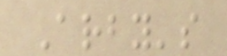Arby's
